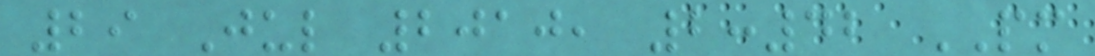29 Jul 2010, 2:42 PM
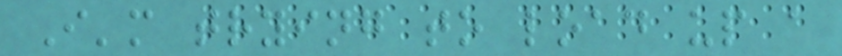I'm trying to load up a
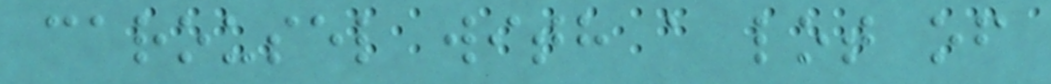carousel with a lot of
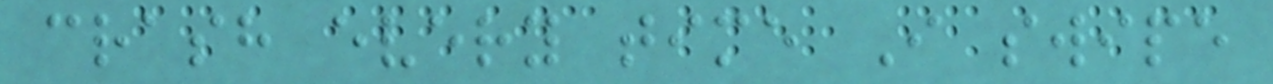crash every time I swipe
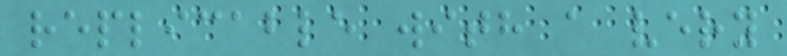replicable with a very
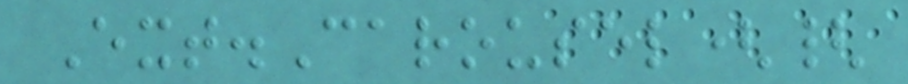Ext.Carousel({
